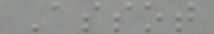Assot
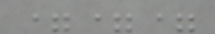===
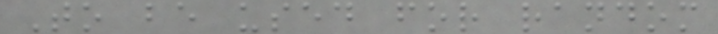To be used for random
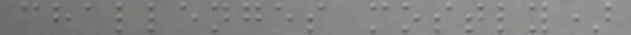challenges mostly)
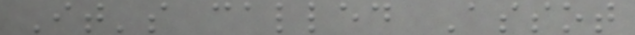It's called Assot
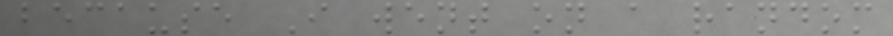because I went on a random
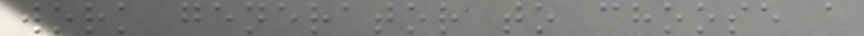work generator to choose a
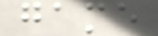game
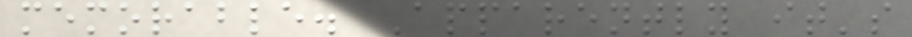memorable. Apparently it's
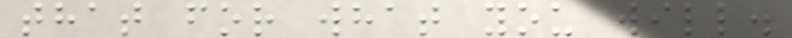that for what you will.
